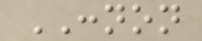CONNON
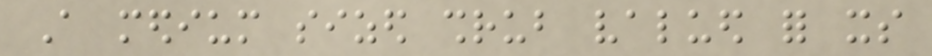A medium sized shrub valued for its
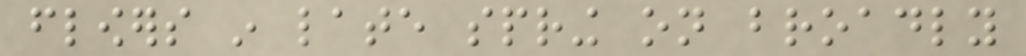flowers in late spring on broadly
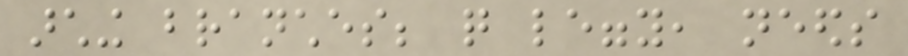arching branches; quite leggy, needs
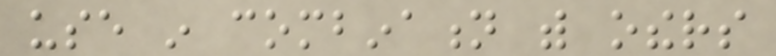use in combination with others
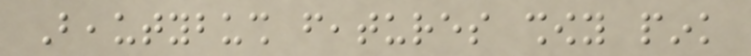Beautybush features showy pink
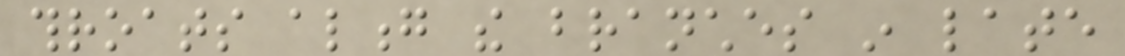throats along the branches in late
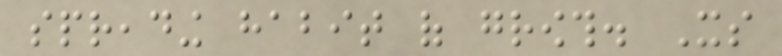spreading habit of growth. Its
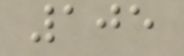105
